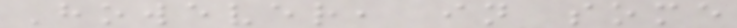However, in some
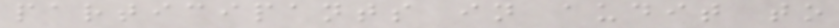participants in audit to
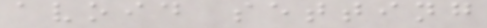avoid setting
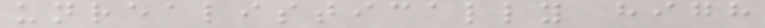unrealistically high
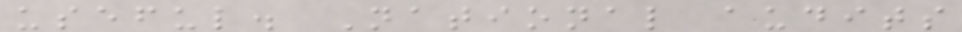useful. National audits
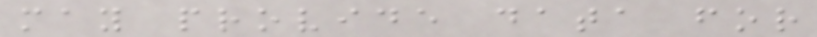may provide data for
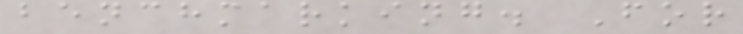benchmarking. For
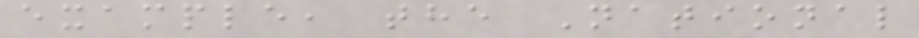example, the National
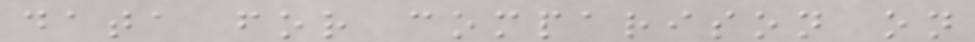data for comparison on
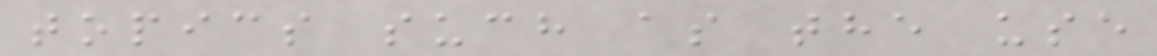topics such as the use
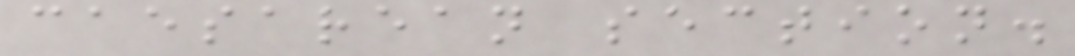caesarean section.
